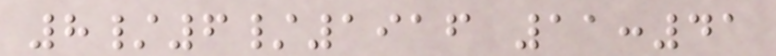8/6/1916 11:41
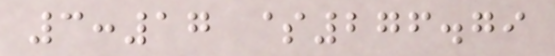3:17 $276.79
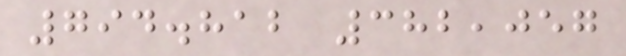794.812 382,057
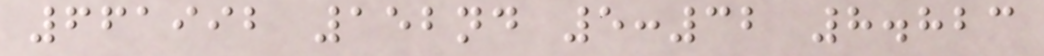661992 152nd 5:32 8.823
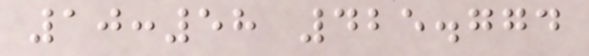10:58 425.774
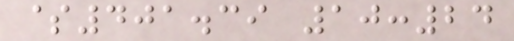$401.39 10:24
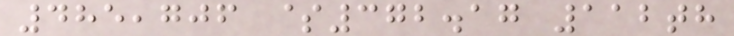485,706 $372.17 112th
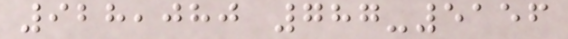928,080 787-5156
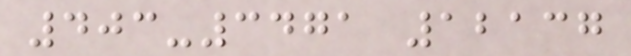403-3471 12137
